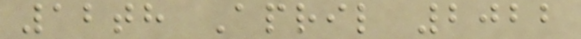12th April 2022
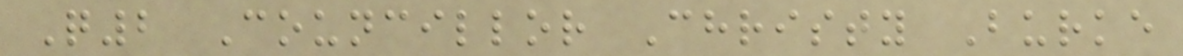Q2 Councillor Christy Burke
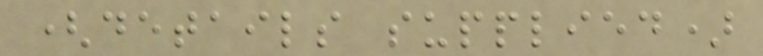(details supplied)
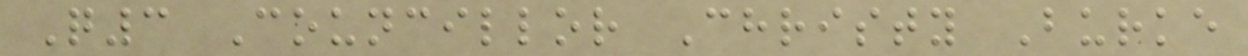Q3 Councillor Christy Burke
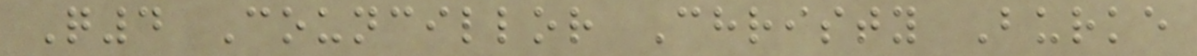Q4 Councillor Christy Burke
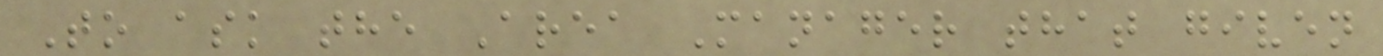To ask the Area Manager that given
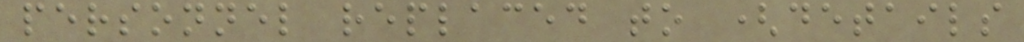personnel replaced to (details
